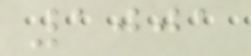1001
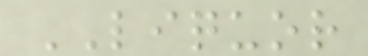LIQUOR
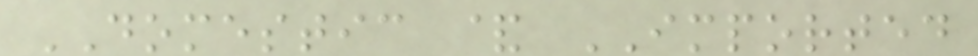DOMESTIC & IMPORTED
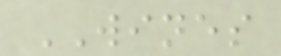WINES
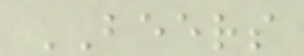BEERS
